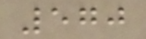570
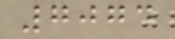7074
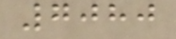7080
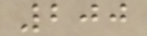200
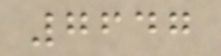7647
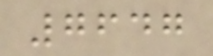7647
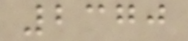2370
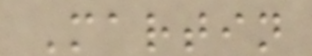Martin
